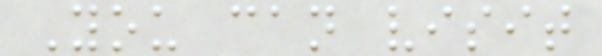You can visit
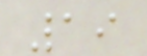19
